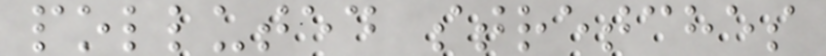polluted stretches
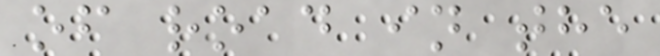of road in the
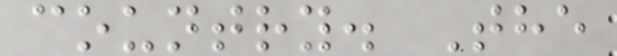country. The
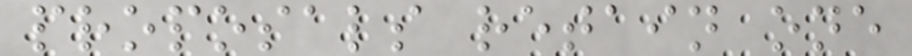proposals retain one
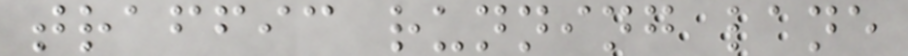traffic running lane
